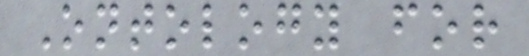Ontology for
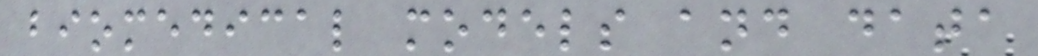biomedical models and data
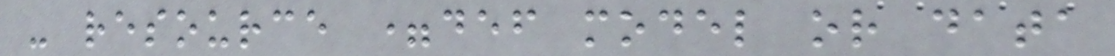- resource =def model or data
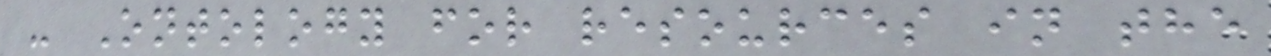- Ontology for resources in the
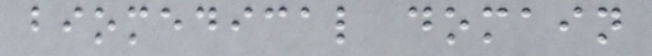biomedical domain
